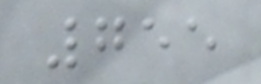755
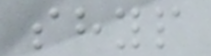shyp
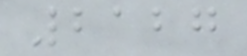2127
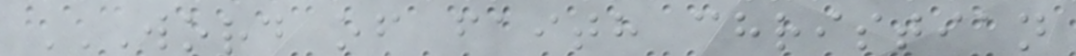WORD OF FAITH CHRISTIAN
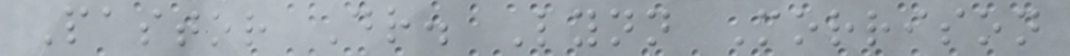Pastor Dr. Lynn Morrison
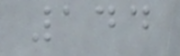144
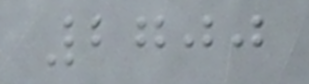2700
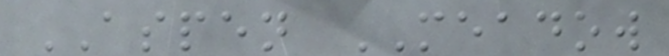ASPEN MEADOW
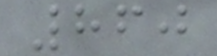860
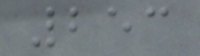253
